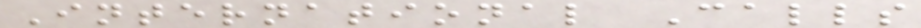International Calls
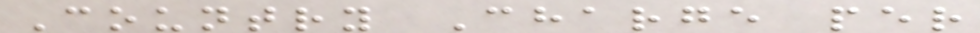Country Charge per
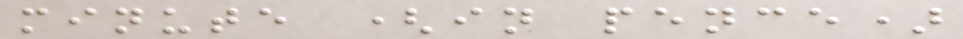minute (in pence)
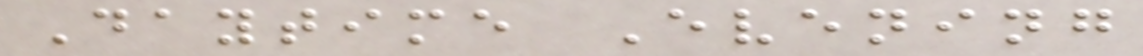Daytime Evening
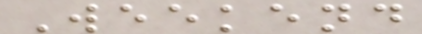Weekend
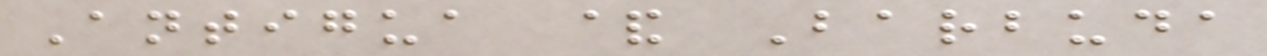Antigua & Barbuda
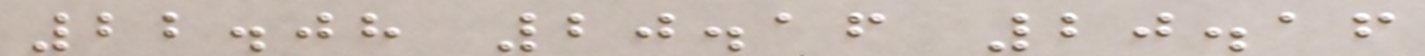22.08 20.16 20.16
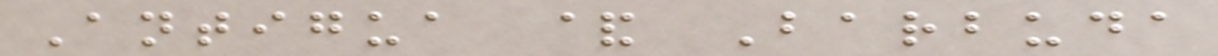Antigua & Barbuda
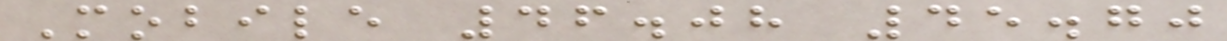Mobile 46.08 45.70
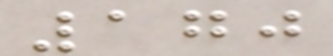170
